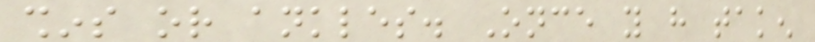shins or ankles. Once you have taken
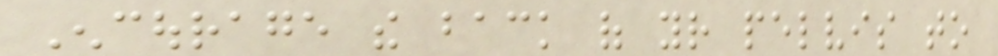Encourage the back of your pelvis to
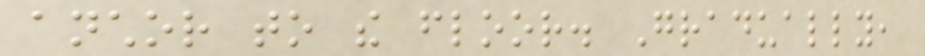anchor to the floor. Gradually,
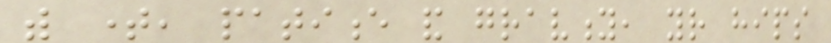with time, patience and gravity, your hips
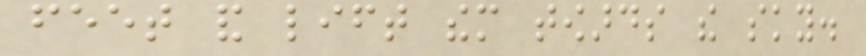feet and lift them towards the sky.
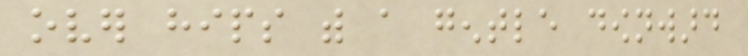over hips with a gentle downward
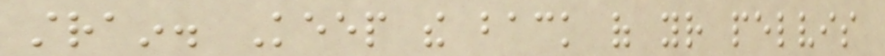strain. Keep the back of your pelvis
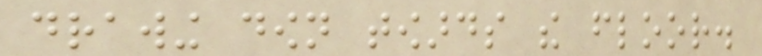drawing down towards the floor.
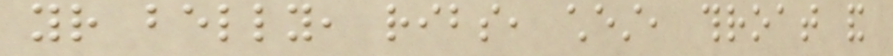your belly, ribs, chest, throat and
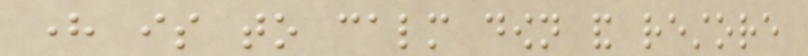here is to calm down and restore
